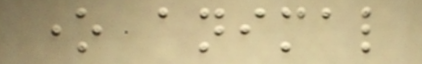one animal
